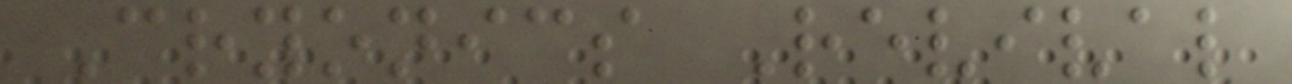Cryonics Revival
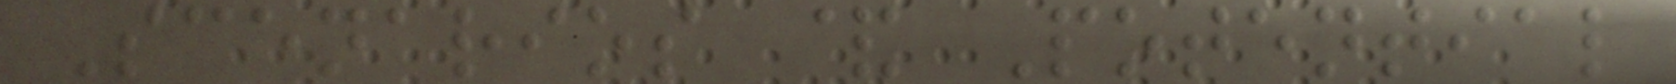Scenarios & Potential
